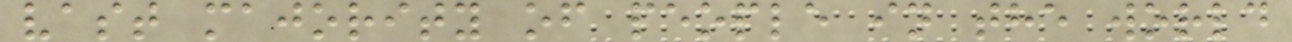vast majority of people in the world
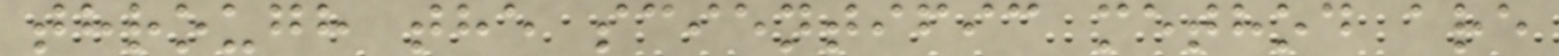through the scientific method are
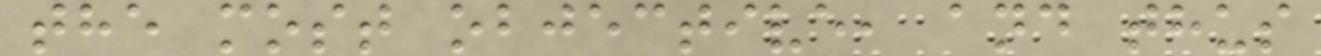the most objective, and thus
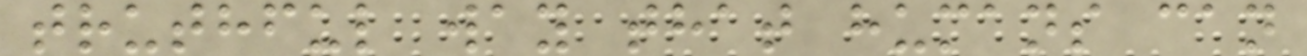truthful way that humans can
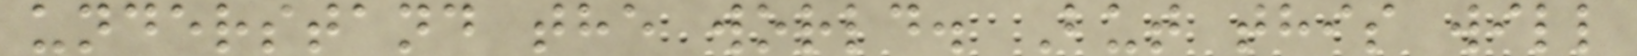understand the world. But this will
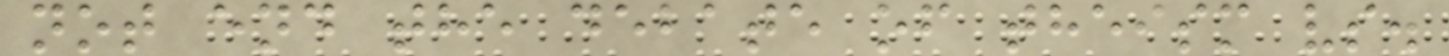not end the debate of theism vs.
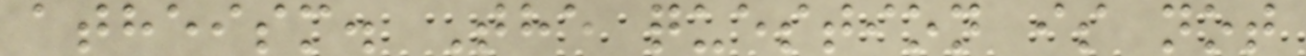atheism. The question is not
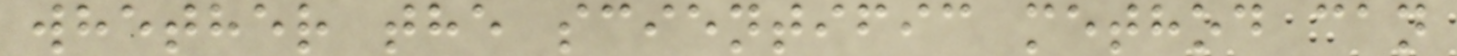whether the scientific method can
